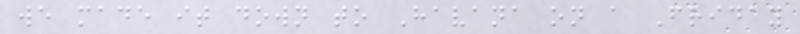we made it down to Havana on a Friday
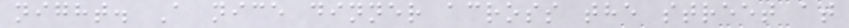night. A nice dinner across the street at
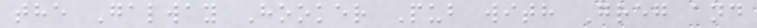the Galway Hooker Pub with Greg and
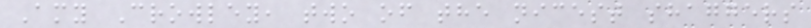Amy Crowley, two of the nicest shaggers
